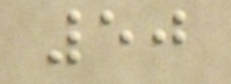50
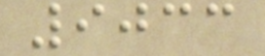9033
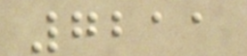7211
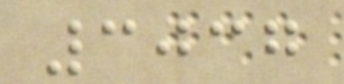3037
